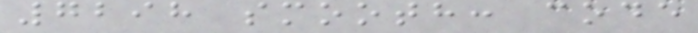7298 smooth: code
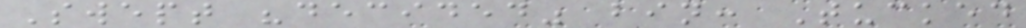Swept "decided" bin: Tucked
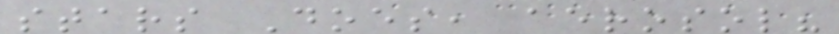stars Does, aerosol?
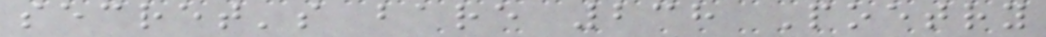secret's bare 238 Poetry
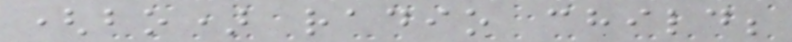(bo) radio child;
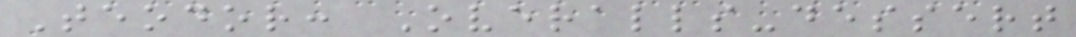Teodor: Overalls-dessert
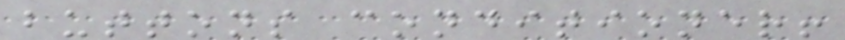buttons conditioner!
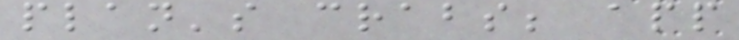plan's crabs; app
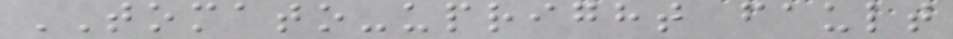TOMATO-upright fault
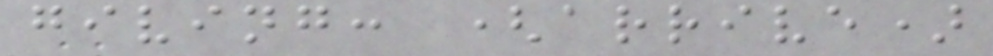giving: (arrive)
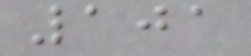101
